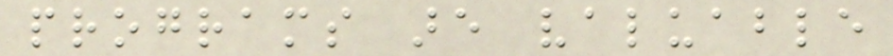programs are valuable
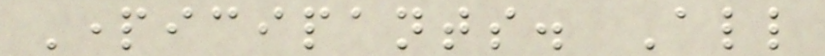Participants. All
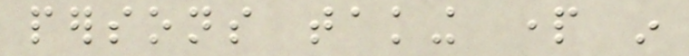persons taking part in
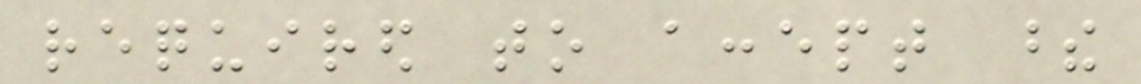required to accept these
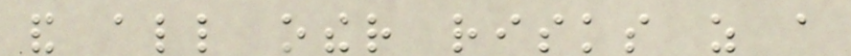and all other risks as a
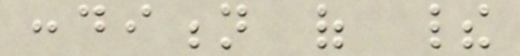condition of their
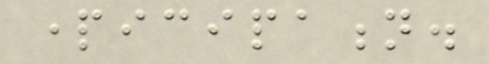participation.
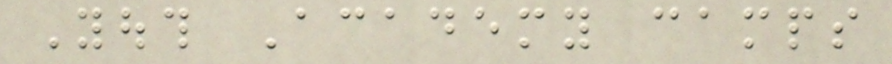Youth Academy camps
